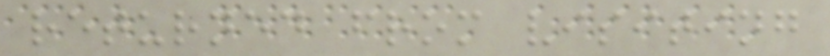returned from visiting
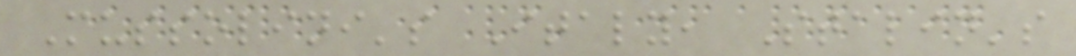Mussolini's Italy, Stalin's
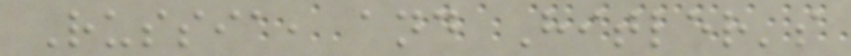Russia, and Hitler's
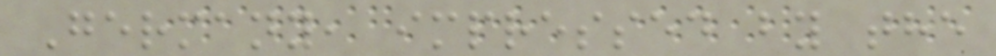Germany, impressed by the
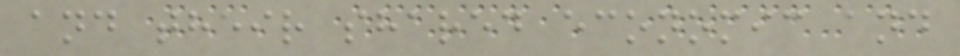and their shared economic and
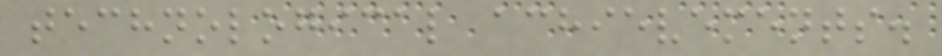technological achievements.
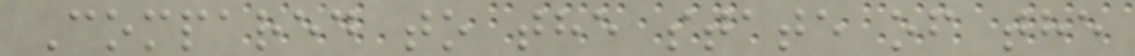Compared to the state of the
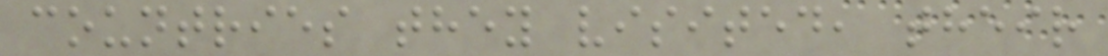countries they visited, their
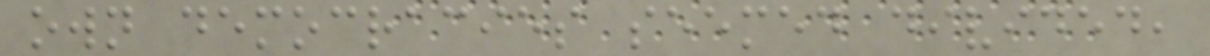own democracies seemed divided,
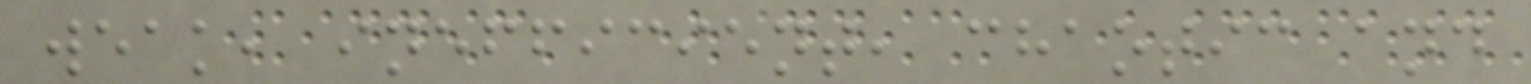weak, inefficient, chaotic and
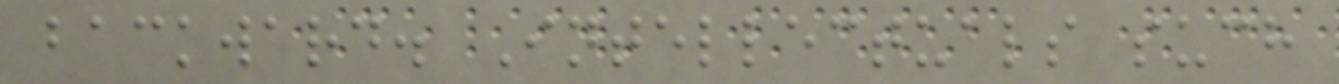backward. Intellectuals such
